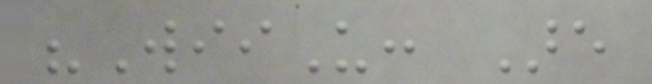"WiiU: Are
